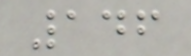146
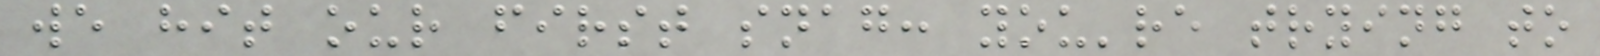we hit our first snag: you're trying to
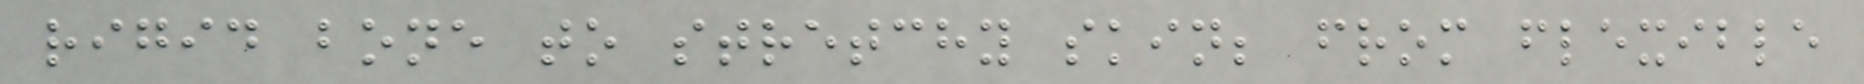rigid bone to stretchy skin; from flexible
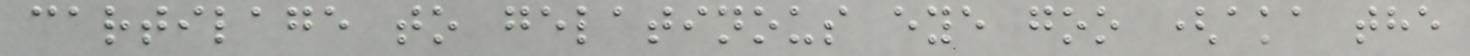cartilage to gelatinous eye goo (aka the
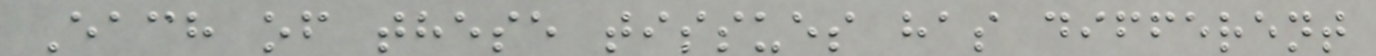Each of these tissues has different
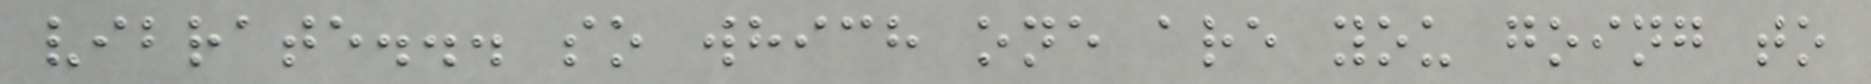vibrate... so which one are you going to
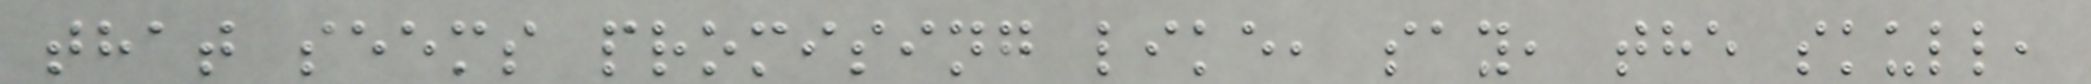that seems promising like, say, the skull,
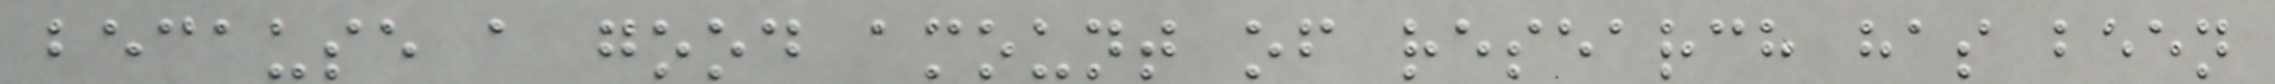because a good amount of research has been
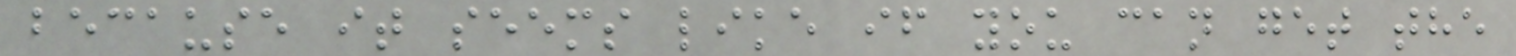because it seems like if you can get the
